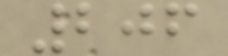206
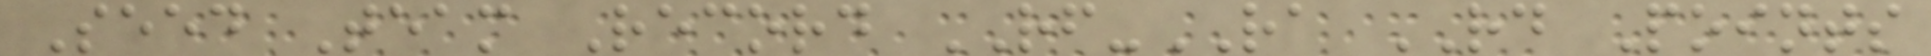Seed Team Record RF-RA RD Points
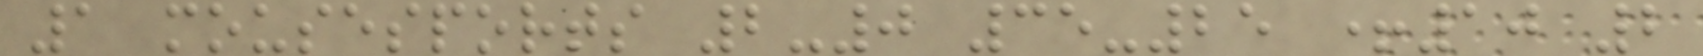1 mousesports 2-0 35-25 +10 2
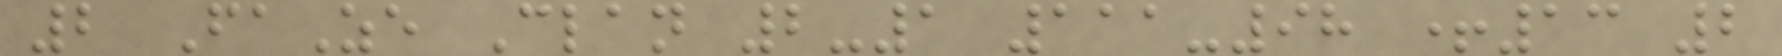2 FaZe Clan 2-1 111-98 +13 2
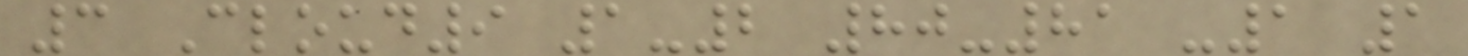3 Cloud9 1-2 80-81 -1 1
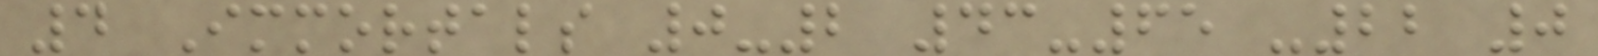4 Immortals 0-2 43-65 -22 0
